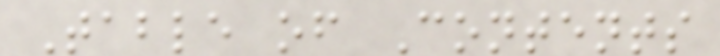Table of Contents
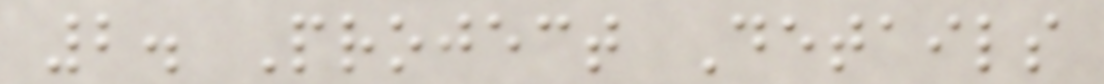2. Project Details
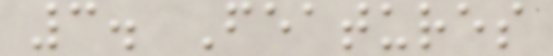3. Features
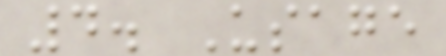4. Usage
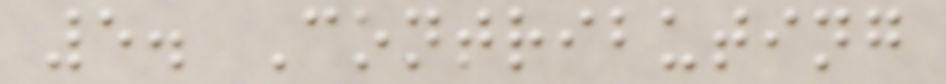5. Contributing
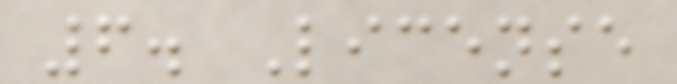6. License
